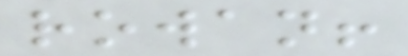rowan!
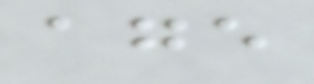age
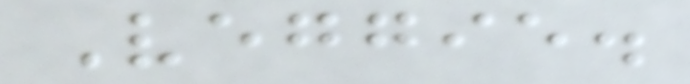Veggie.
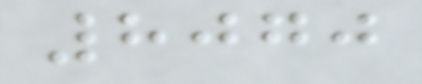8070
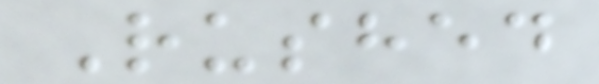Rushed
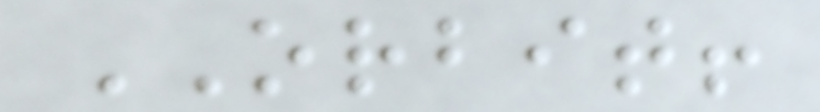ORBIT!
